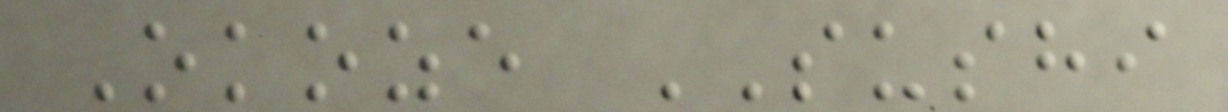Okoze SUSHI
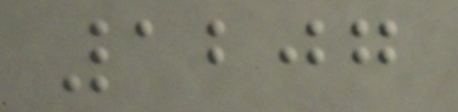1207
